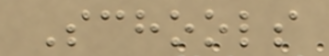Schools
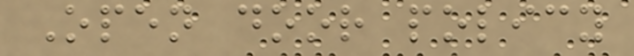Open door policy
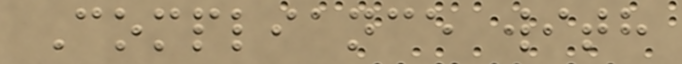Compliance with
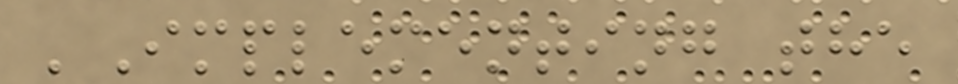'Implementing the
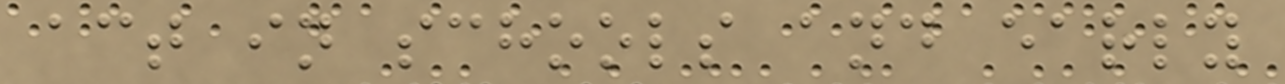act in schools and early
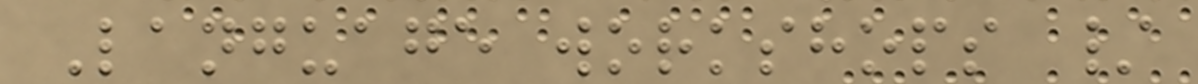Language workshops /
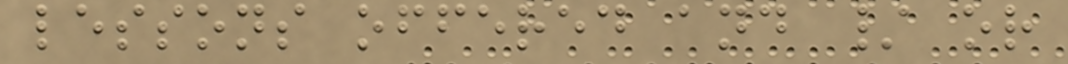lessons offered and / or
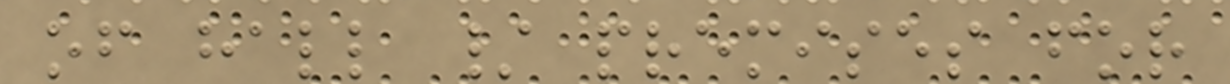of hall / premises for
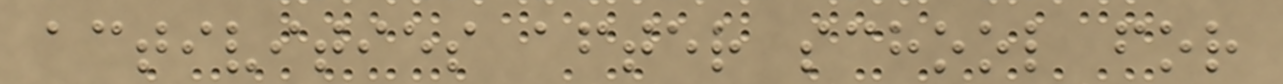activities after school for
